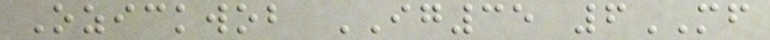Ozickwob IG35 6MF
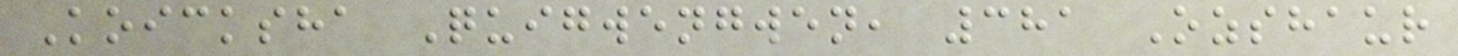Koicksha Quigwengwen, 381 Ozshaur
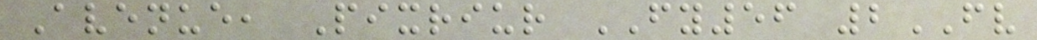Avenue, Pixriur FY56 2FV
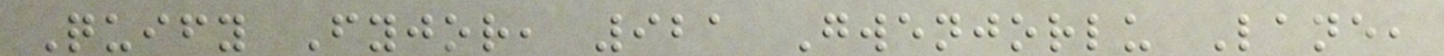Quify Fyjor, 921 Gwenjorlu Lane,
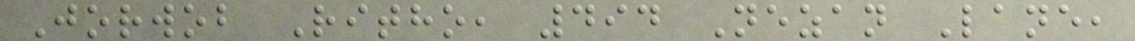Jorwob Ritho, 494 Nezan Lane,
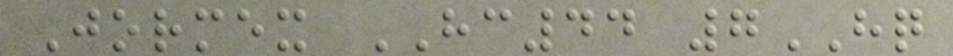Jormex HC44 7HQ
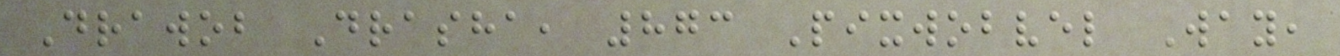Drawob Drasha, 873 Pixwobvel Way,
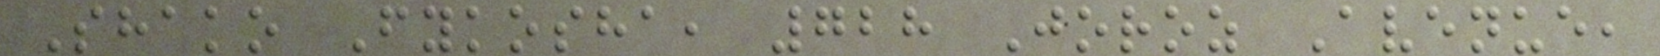Shako Fykosha, 728 Joroz Avenue,
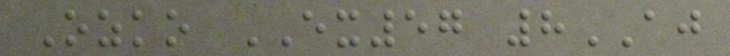Ozko EX57 8AJ
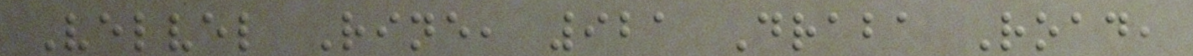Velvel Rine, 921 Draba Road,
